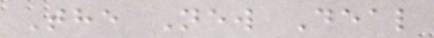The New Deal
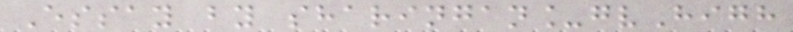Essay by sharingan_gvHigh
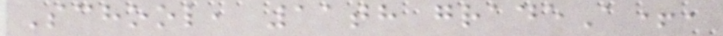School, 11th gradeA+,
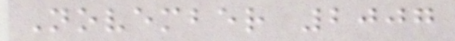November 2007
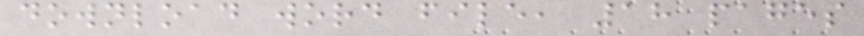download word file, 18 pages
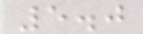5.0
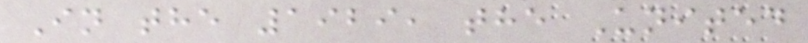In the 1929, the United
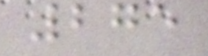275
